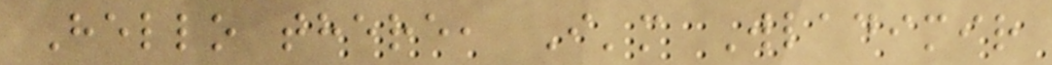Hello there, I'm Wladimir
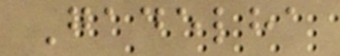Gadelha
